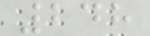248
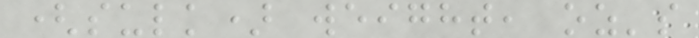(sulk) weight, oz's
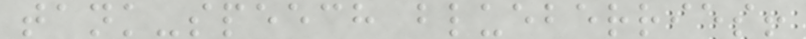tank-speech blueberries!
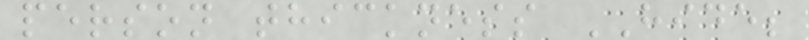person thickness HIDE;
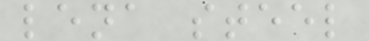lena steel
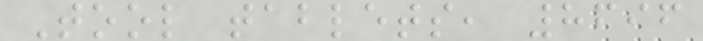Tool tablets, 8696
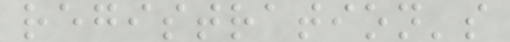registration's
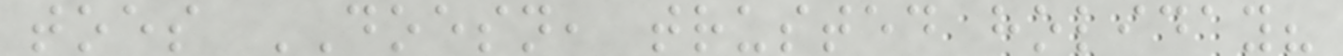toes DOESN, trusted holiday?
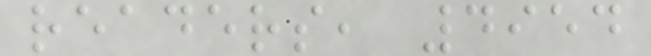readers, 4954
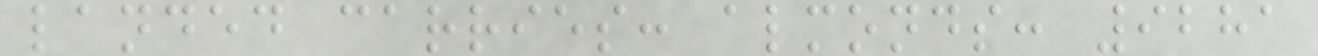landed carries: almonds: 9281
